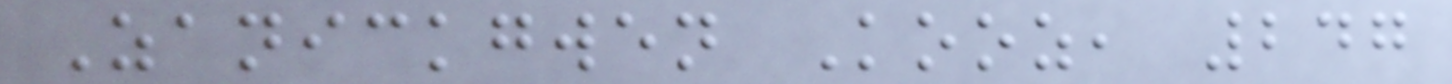Zanickgwen Kooz, 247
